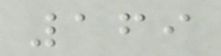169
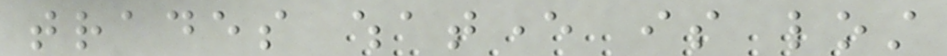trades whatever is lost
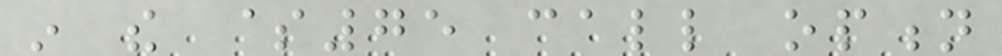in the $75 call option
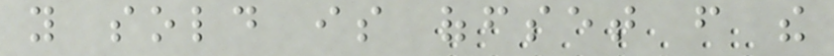you sold is offset from the
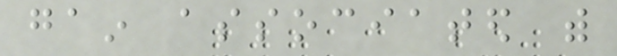gain associated with
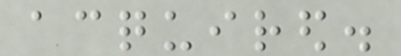acquired.
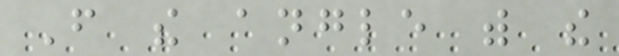From the angle with the
